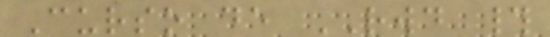Curso de RWD #
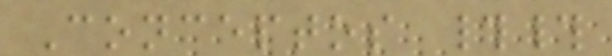Conceptos ##
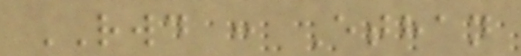RWD : Ethan
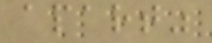apart"
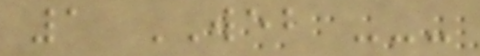1 WEB ---
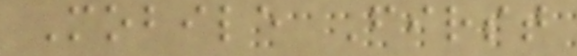Mobile First
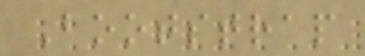Bootstrap
